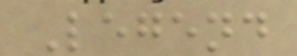Legend
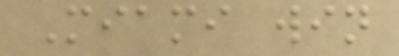Miami win
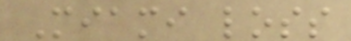Miami loss
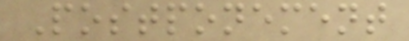Postponement
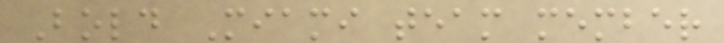Bold Miami team member
